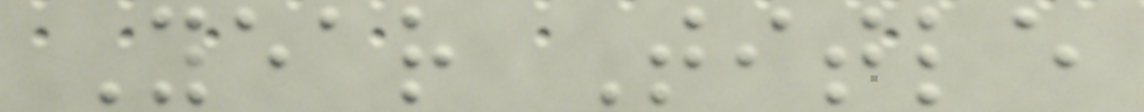Year Title
